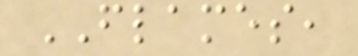FLAMES,
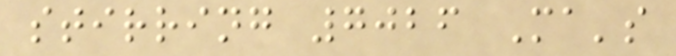stirring 7026 Ma's
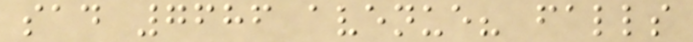sad 7686 avenue? falls
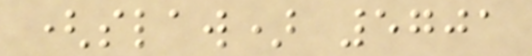(slaw) 5701
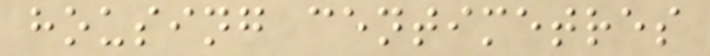housing centimetres
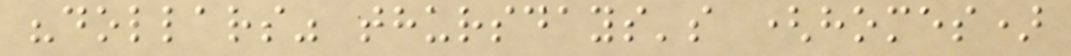"dollars" thursdays's (homes)
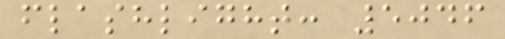flashlight: 5046
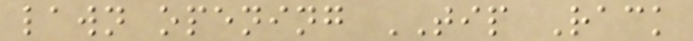lawn opening TIP Rack
